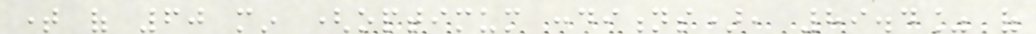time of 60 min (optimum conditions), 89.4% of
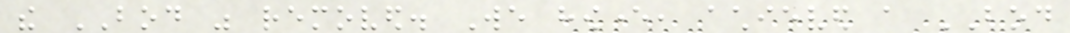the BOD was removed. We however, achieved a BOD
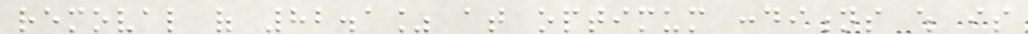removal of 82.1% at optimum conditions which is
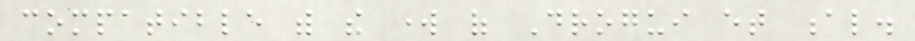compatible with the work of Drogui et al.
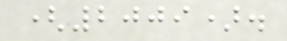(2009).
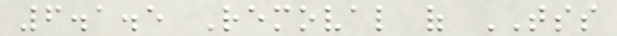6.1.5 Removal of TSS
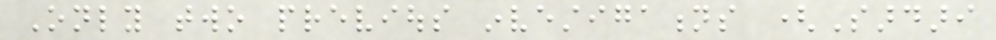Only two previous investigations (Sardari
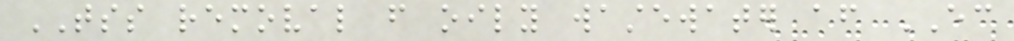TSS removal from oily wastewater after EC
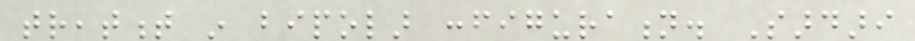treatment in bipolar configuration. Sardari
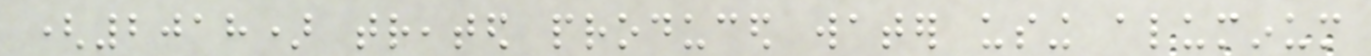(2018) treated produced water using aluminum
